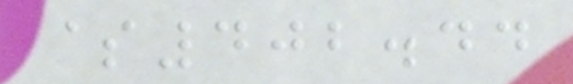$402.44
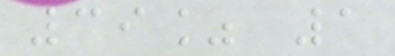39% 1
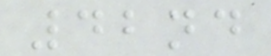42nd
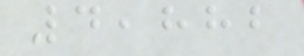4,882
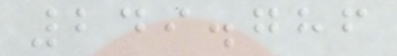249.786
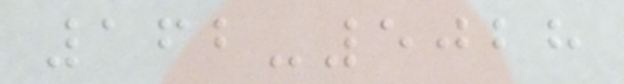162-5028
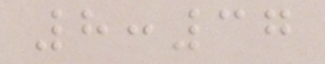8:37
